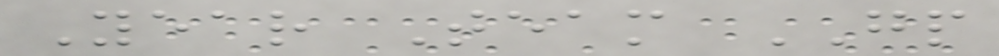Year Team GP
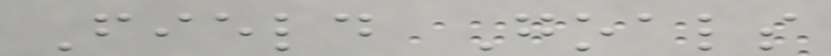Field Goals
